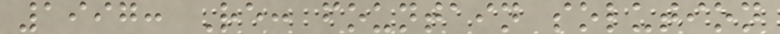1997: Re: fountain solution
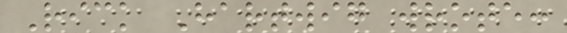Rick Hartwig wrote:
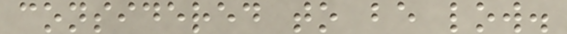considered to be low.
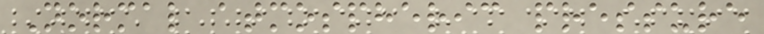Normal atmospheric pressure
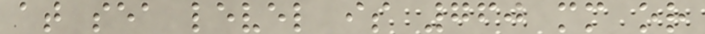at sea level is 760 mm or
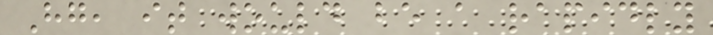Hg, it would be a rapidly
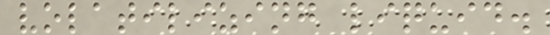volatilizing liquid.
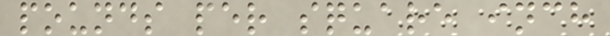pounds per square inch
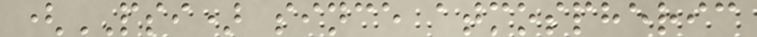(PSI) since atmospheric
